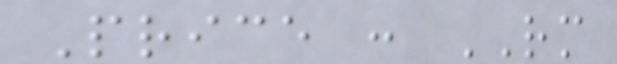Price : RM
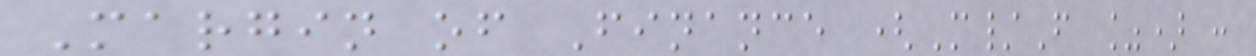Margin of Finance (M/F %) :
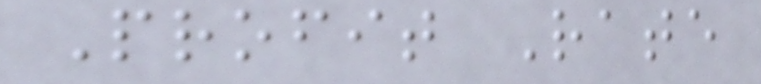Profit Rate
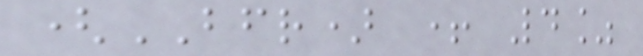(BFR) + 4%
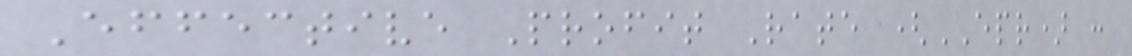Effective Profit Rate (EPR) :
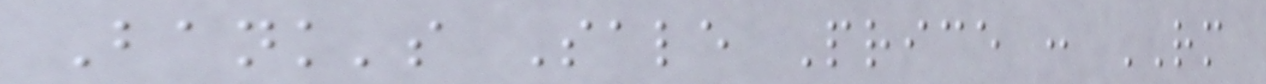Bank's Sale Price : RM
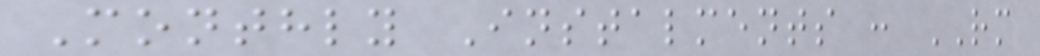Monthly Instalments : RM
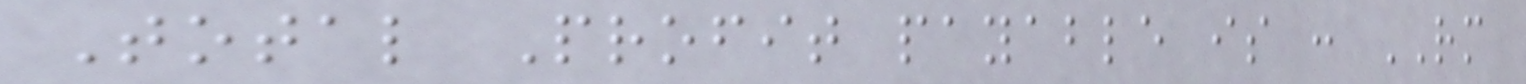Total Profit payable is : RM
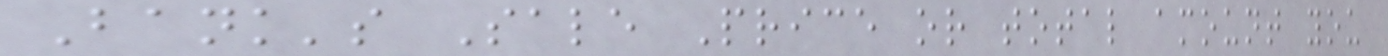Bank's Sale Price or total amount you
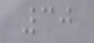30
